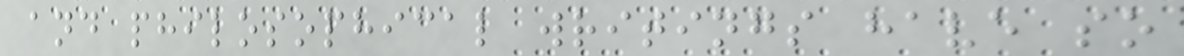and philosophical writings have so
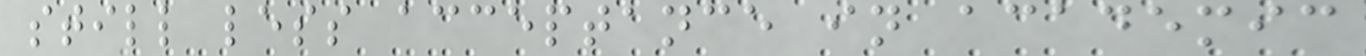still less acceptance in academic
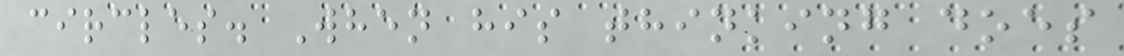circles. When his thinking does
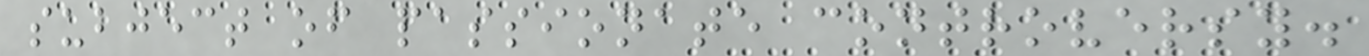subject of passionate controversy.
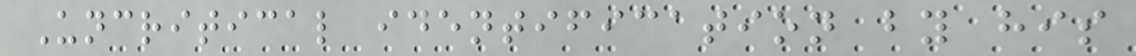Uncritical identification by his
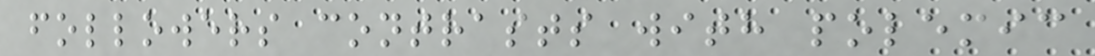followers contrasts with polemic
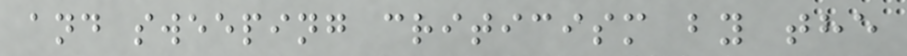and sweeping criticism by the
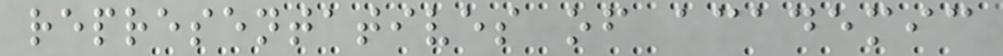representatives of academic
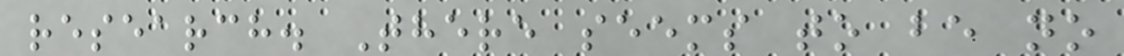research. There seems to be no
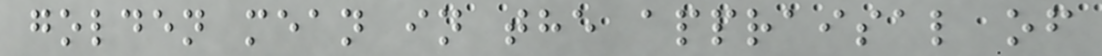golden mean in the appraisal of
